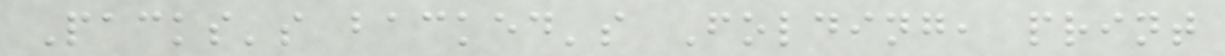Packs's backed's Folding, print
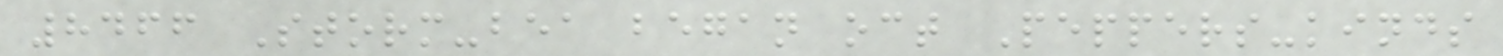8466 Storm-bea began oct Peppers-kinds
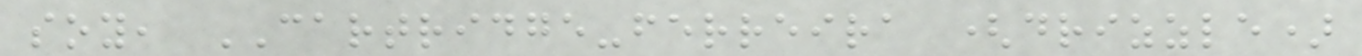soy, CARTRIDGE-ferreira (drizzle)
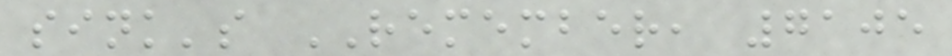sink's REMEMBER, 7105
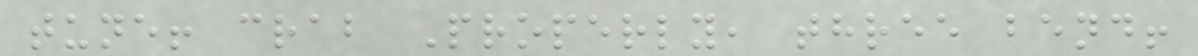tune! crab Properly, three bend!
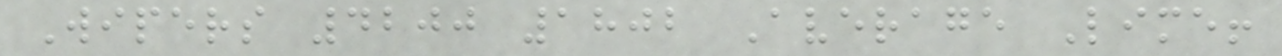Wipers 4200 1802 Average Lime!
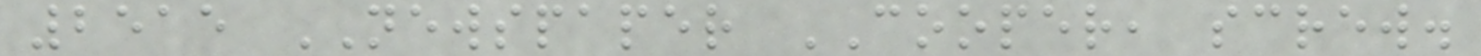2515 NEWSPAPER COOPER, screw.
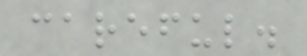careful.
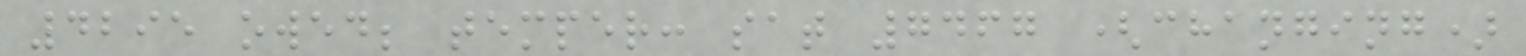4295 owed; temper: sat 7467 (changing)
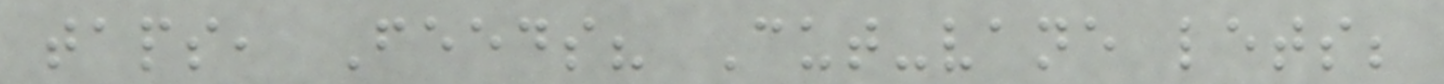taps, Feeds? Cut-vane lets;
